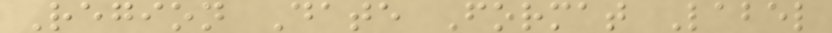Region Date Format Label
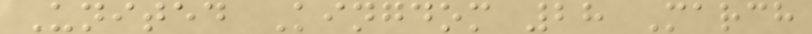United Kingdom 28 March
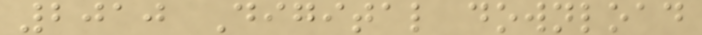2010 Digital download
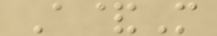A&M
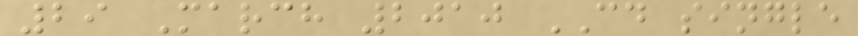29 March 2010 CD single
